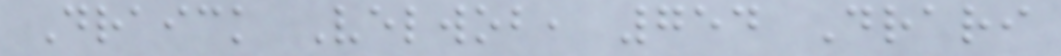Draick Velwob, 754 Drari
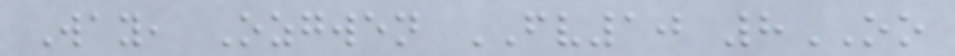Way, Ozgwen FV10 8OO
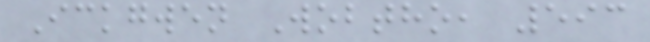Ickgwen Wobtho, 593
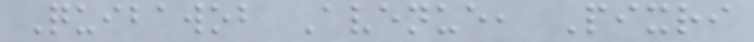Quibawob Avenue, Pixri
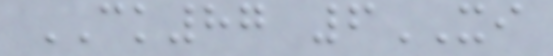CK87 6XI
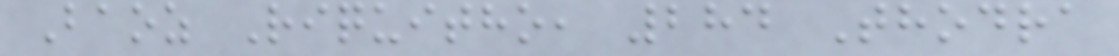Baoz Riquitho, 284 Thodra
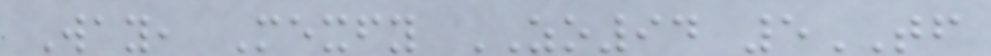Way, Mexfy ZO94 5TF
